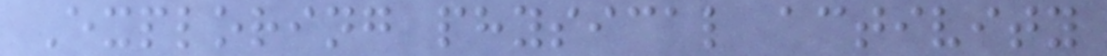Exploring physical activity
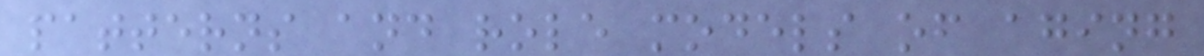patterns and role models of aging
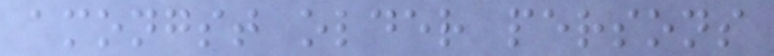amongst older persons
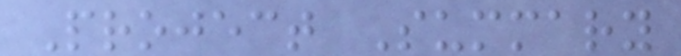Project Summary
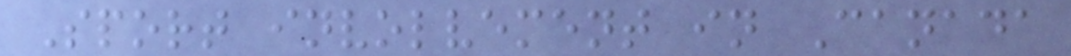Sport involvement in Canada
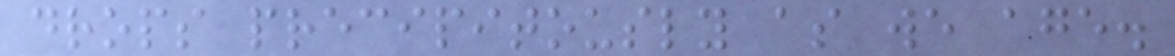drops precipitously as we age.
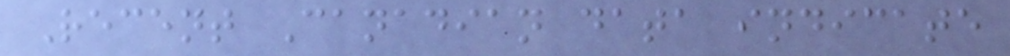Recent Canadian data indicate
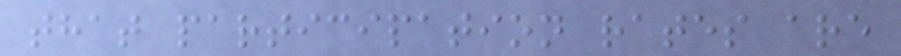that participation rates are
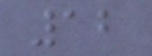12
